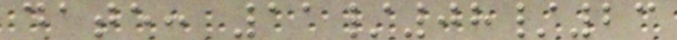date: 11/08/23
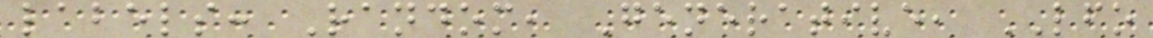labels: Random, Generative, LFO
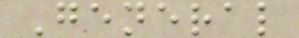General
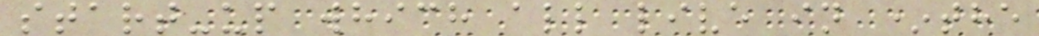start-up which all live in *the
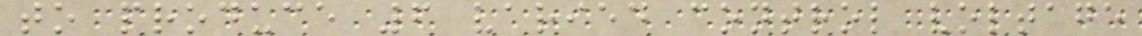to produce 6 varied control voltage
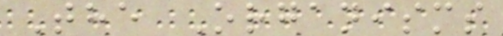The Organisms
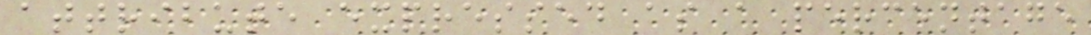attribute expressed as a percentage
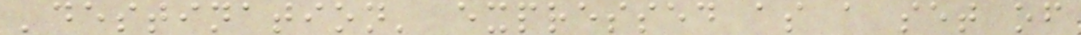'destination' expressed as a set of
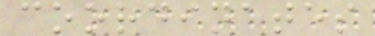coordinates
